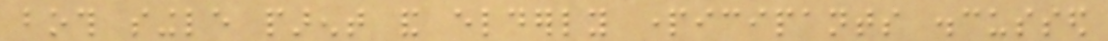both single parent and elderly participants discussed
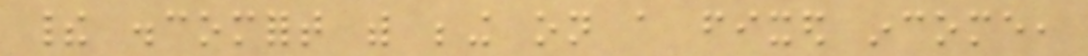their discomfort with being on a fixed income,
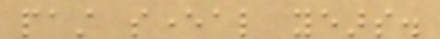past several years.
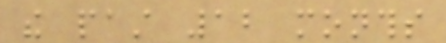the past 12 months
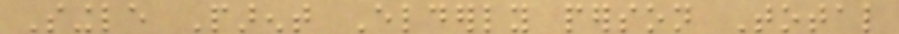Single Parent Elderly person Total
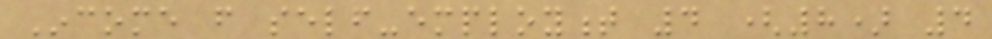Income from self-employment 4 (8) 4
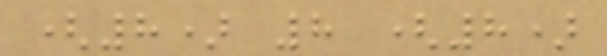(8) 8 (8)
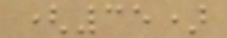(35)
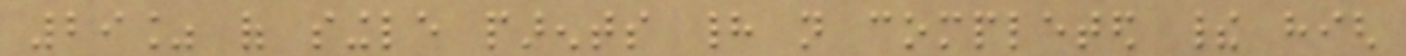29% of single parents had not completed their high
